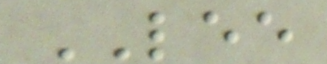LEE
